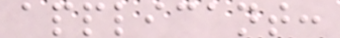applicant:
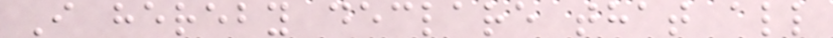I hereby declare that all
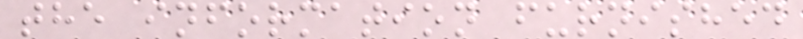the information furnished
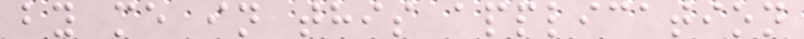by me in this application
